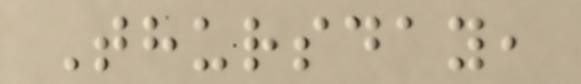Thursday,
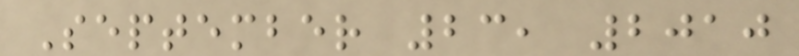September 23, 2010
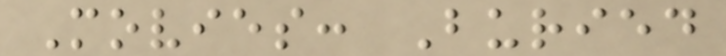Movies: Buried
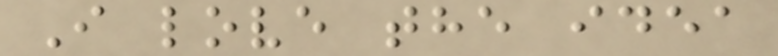I love the idea
